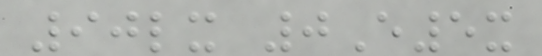90lx 0E5x
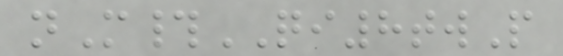nM#QI8twP
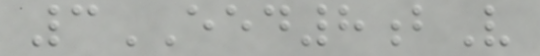3EED8bV
